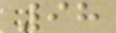98
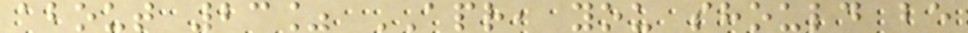about 23% APR, you should be
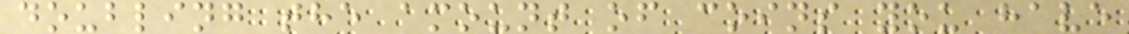doubling the amount of coins you have
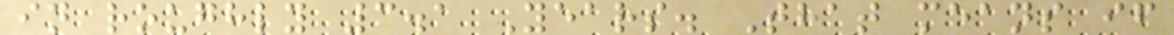in roughly 3.1 Years. That means if
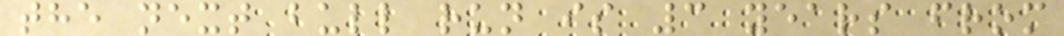the next bull run is 3 years from
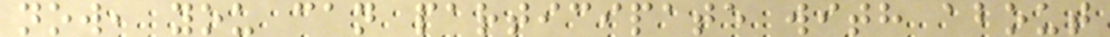now, you can participate with about
